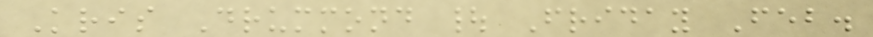Kris Drummond | Friday Feb.
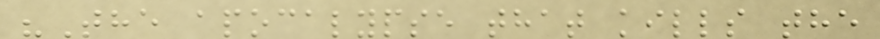"The apocalypse that kills the
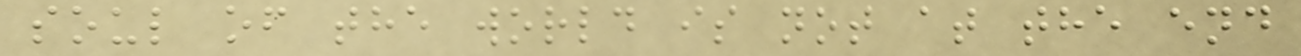soul of the world is not at the end
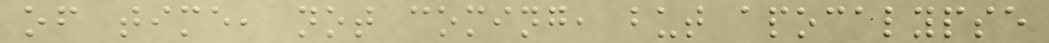of time, not coming, but apocalypse
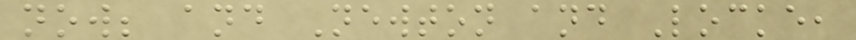now; and Newton and Locke,
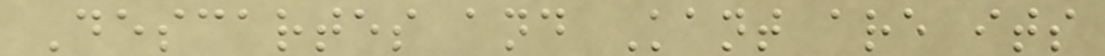Descartes and Kant are its
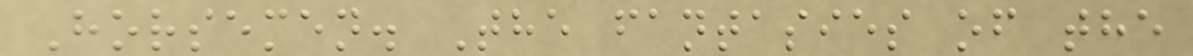Horsemen. The fantasies of the
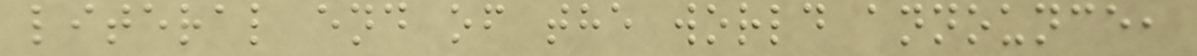literal end of the world announce,
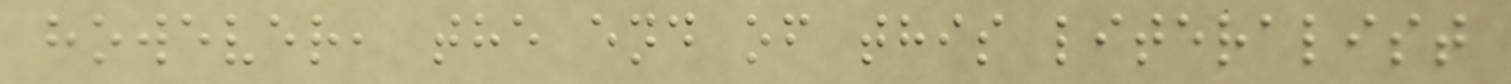however, the end of this literalist
